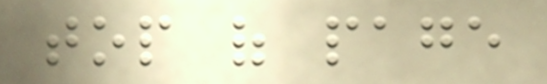top of page
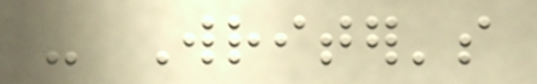- Writer's
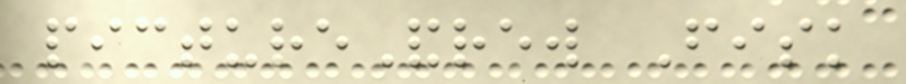pictureAndrew Fisk
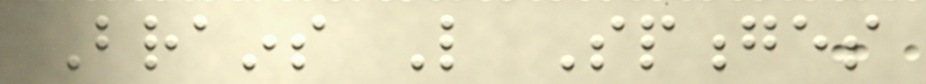Brains Like Sponges
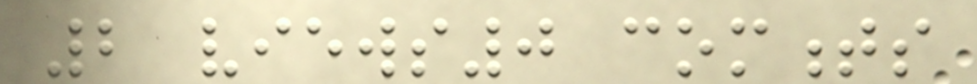2 views0 comments
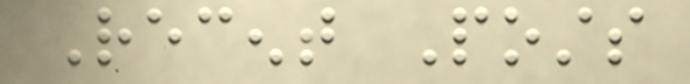Recent Posts
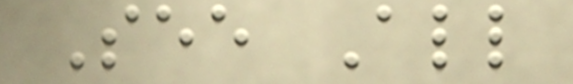See All
